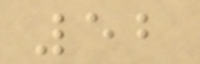52
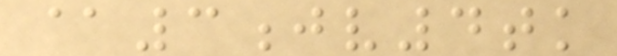@3jv4tk
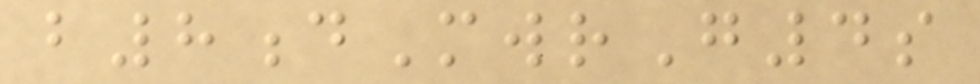b8dMwrG4s
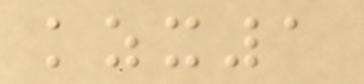kzx1
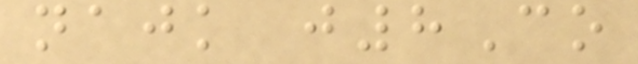najk j8Co
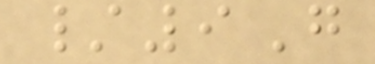/9G
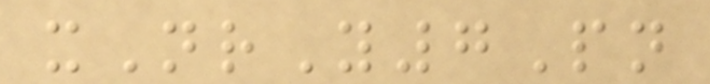xNrY7Pn
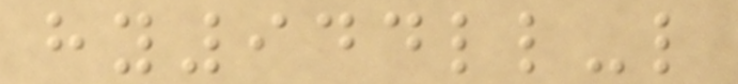hy944ll-l
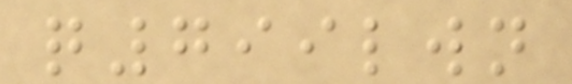q799lwn
